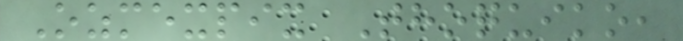Ozmexpix Thoquiko,
